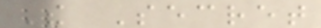The Secret
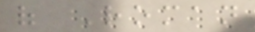of Roman
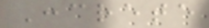Concrete
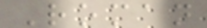Roman
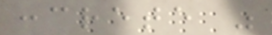concrete was
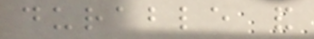durable and
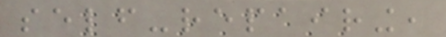self-repairing,
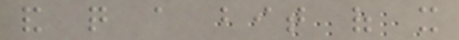and quite a bit of it
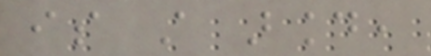is still around,
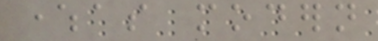whereas modern
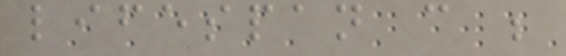lifespan can be
